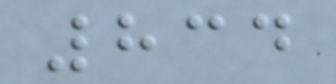834
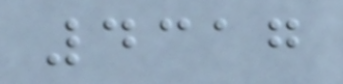4317
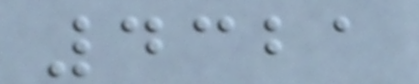4321
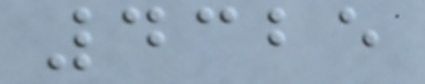4325
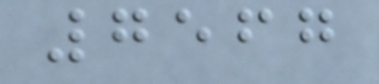7567
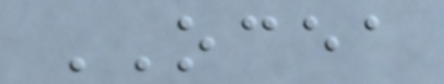OCEA
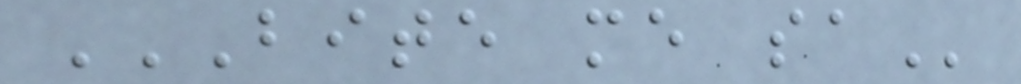BITE ME SA
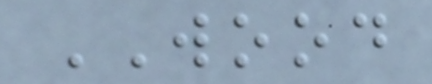WOOD
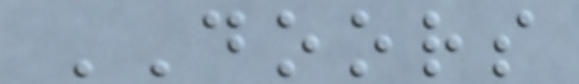DOORS
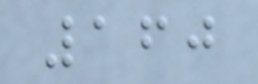160
